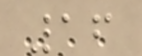16
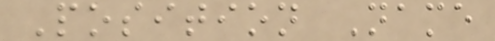Position Name
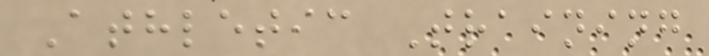Athletic Training
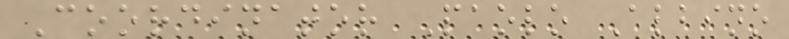Coordinator Paolo Albino
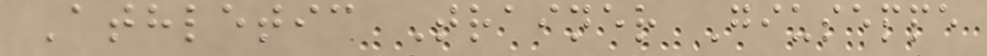Athletic Trainer Giuseppe
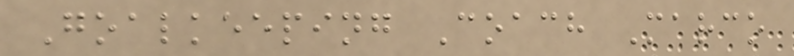Goalkeeping Coach Marco
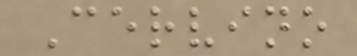Cervino
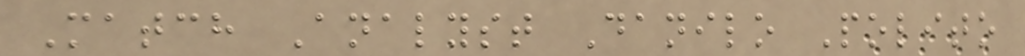Match Analyst Danilo Polito
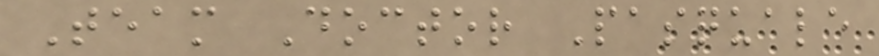Team Doctor Pasquale
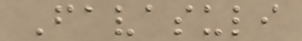Favasuli
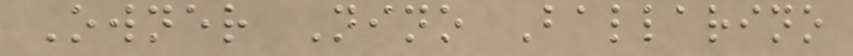Owner Nino Ballarino
